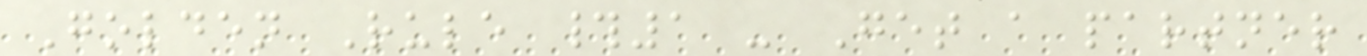Golden Rule #1 - Get a partner
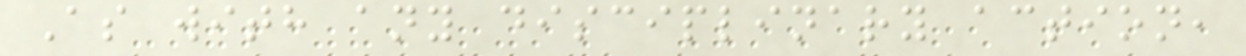As with any disciplinary action,
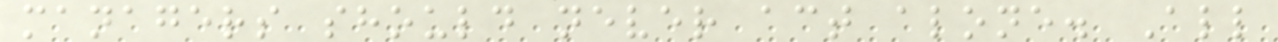managers should never act alone. All
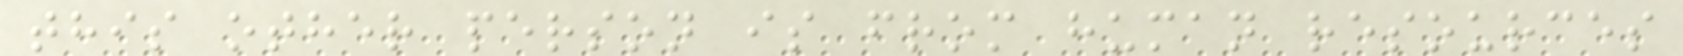this other person is from human resources
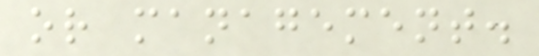or management.
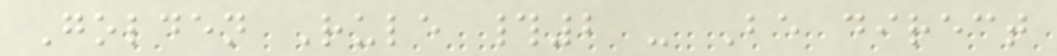Golden Rule #2 - Be direct
